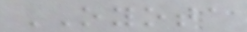OYOTA
